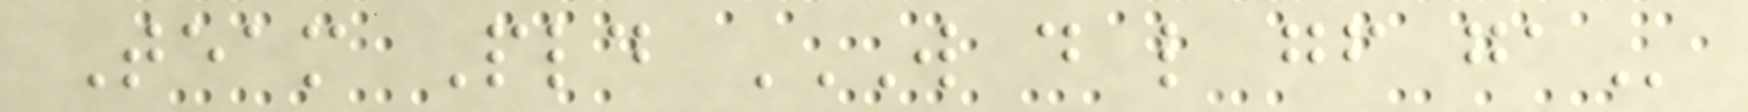Team Pld W D L GF GA
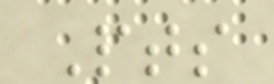Pts
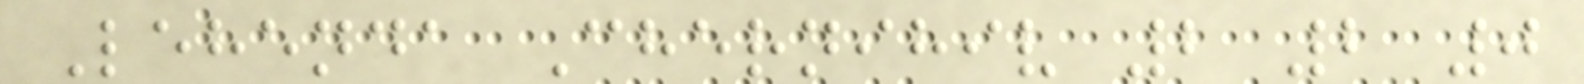Lehenda Chernihiv 2 2 0
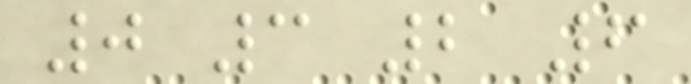0 3 2 6
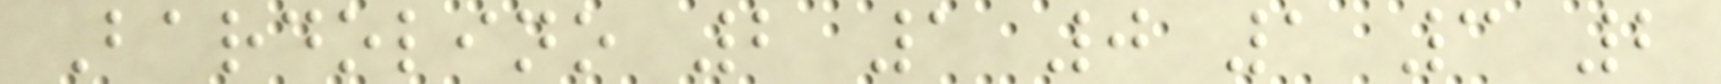Bardolino 2 1 0 1 3 2
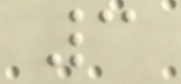3
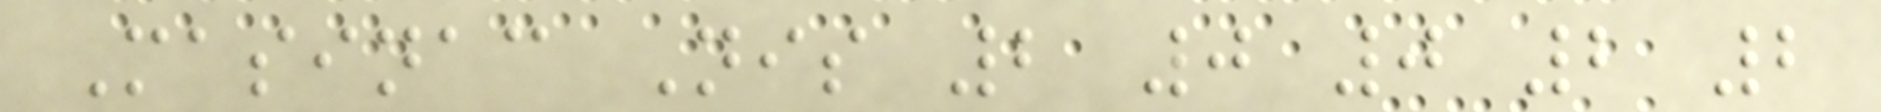Masinac Nis 2 0 0 2 2
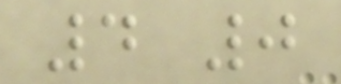4 0
